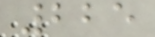225
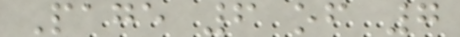Page 6 of 7
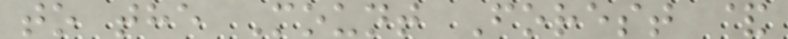to the Mount Forest &
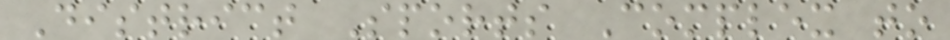District Sports Complex to
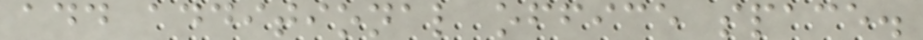add additional office space.
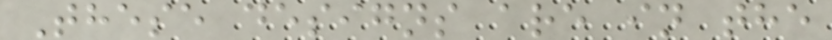These designs are in the
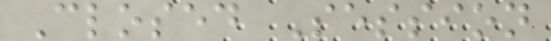Closed Session
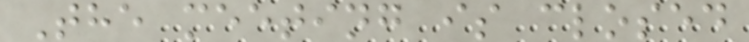The meeting is closed
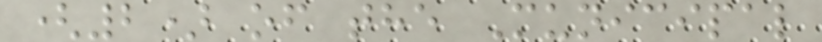(2) of the Municipal
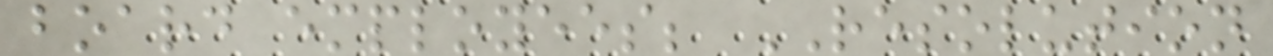board employees; RESOLUTION
